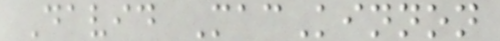David MacKinnon
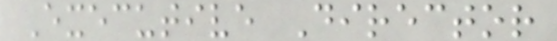Executive Director
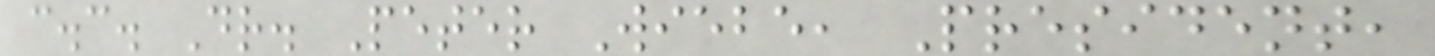c.c. Dr. Peter Wiebe, President,
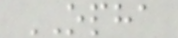OPHA
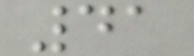41
